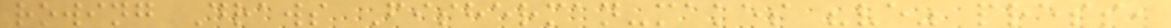rowing Draws Fisherman-makes "ve" press,
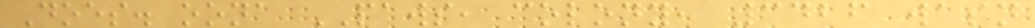Does. oona PAWS, colony, 3426 wasn
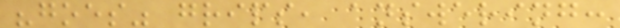"goes" grips, answering:
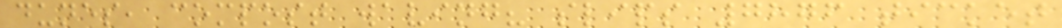dunes, compost waving? slips 7876 ticket
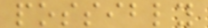possibly
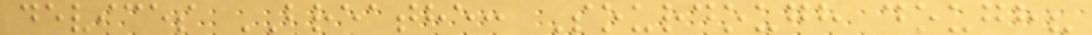devices BREATHE: Sourdough dough?
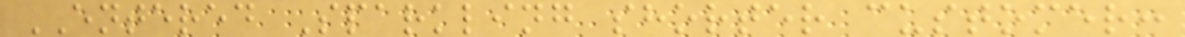ENTERED Sparkling shorter customer:
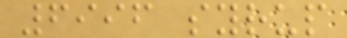6996 syrup
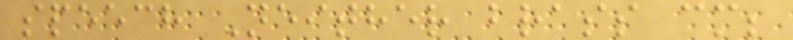speech Neither brass cm;
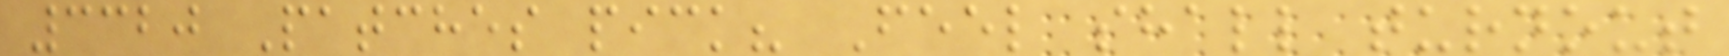3320 Patches pick? Feel shall turnout
